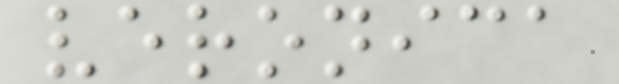veronica
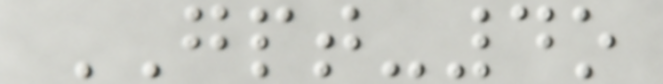GPT-4o
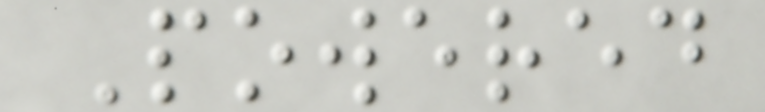Powered
